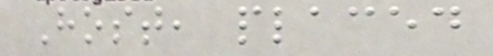Host, placed
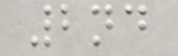2nd
